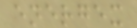energex
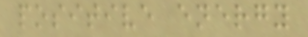positive energy
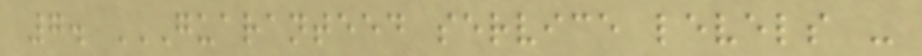7. GUARANTEED SERVICE LEVELS -
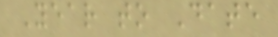Year to Date
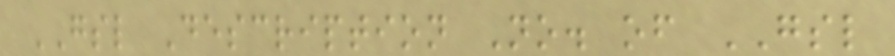GSL Description No. of GSL
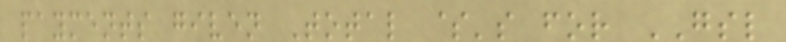payments given Total $'s for GSL
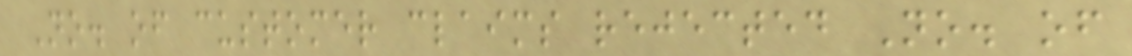No. of customer claims rejected No. of
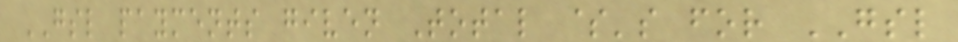GSL payments given Total $'s for GSL
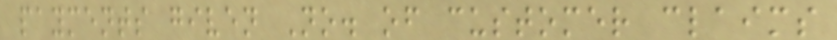payments given No. of customer claims
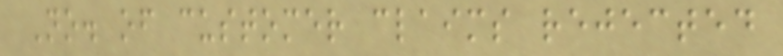No. of customer claims rejected
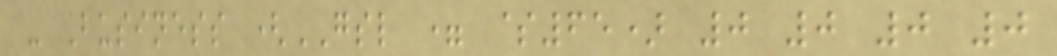- Business (GSL = $65) 0 0 0 0
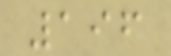196
